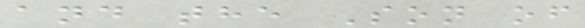and the Son of
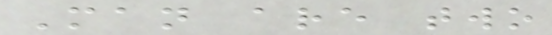Man are two
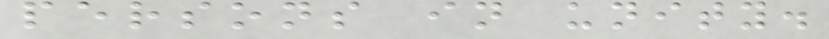persons in unity.
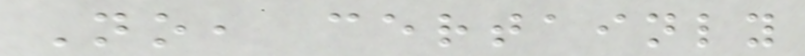No, certainly
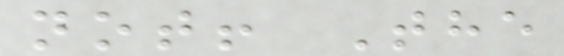not! The
